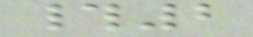#2
